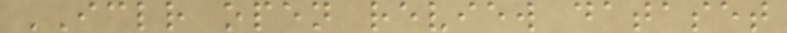ICLR open review dataset
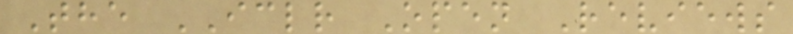The ICLR Open Reviews
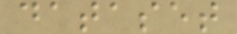dataset
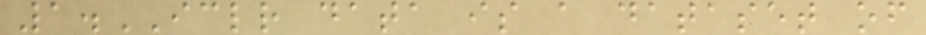1.ICLR data is a dataset of
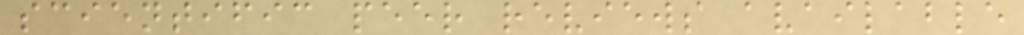scientific peer reviews available
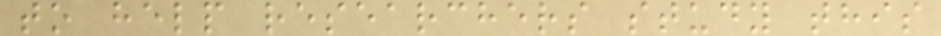to help researchers study this
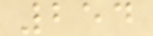254
